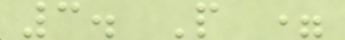3. P =
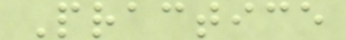Practice
